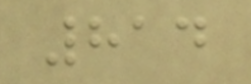814
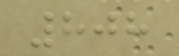808
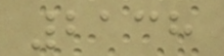2138
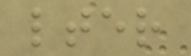lter
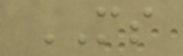MS
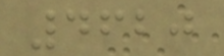4620
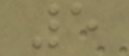5
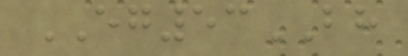EG53BH
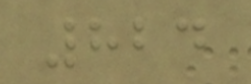824
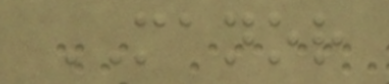MANOR
